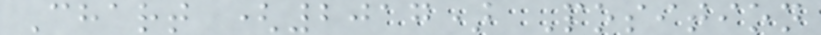Chart (2017) Position
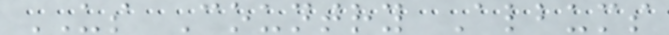US Country Albums
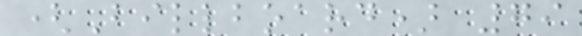(Billboard) 79
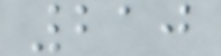210
